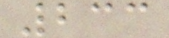233
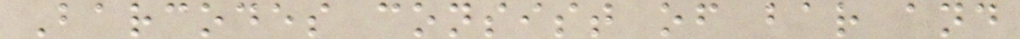Barcodes consist of bar and
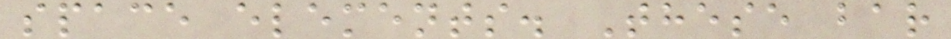space elements. These bar
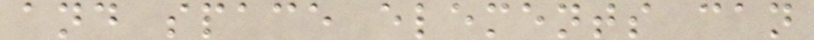and space elements can
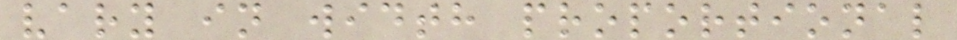vary in width proportional
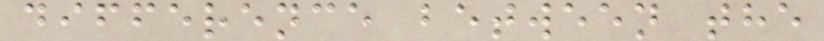difference between the
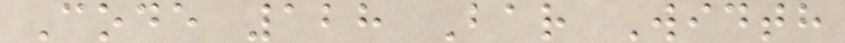Code 128 Bar Width
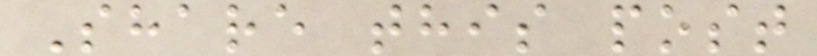Share this post
